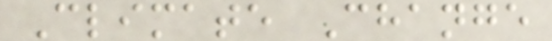Climate Change
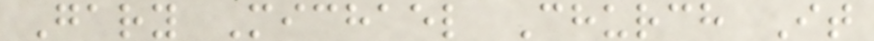Gary Michael Church It
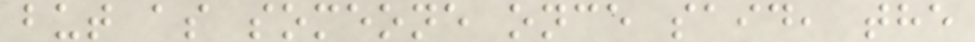but as someone once said, the
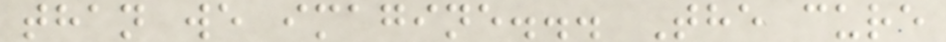than we imagine... The cure
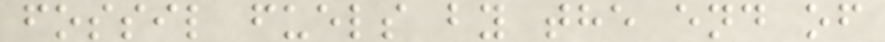fossil fuels by the end of
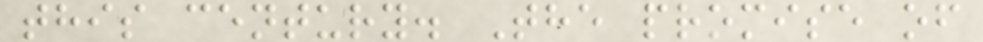this century. The promise of
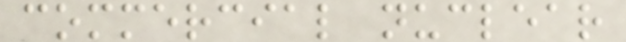commercial nuclear
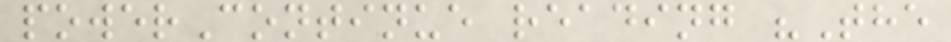powerContinue reading "The
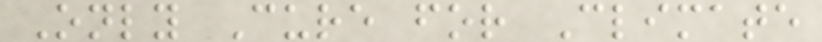Only Cure for Climate
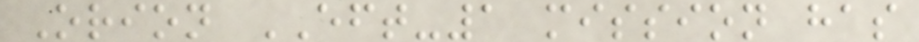Orion EFT-1 mission has
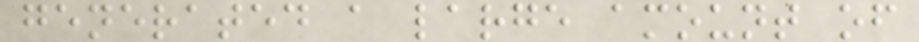generated a large amount of
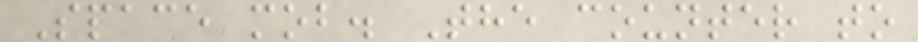Space mob. The counter to
